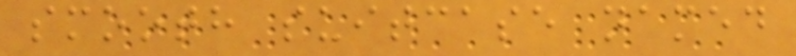smooth suitcase named
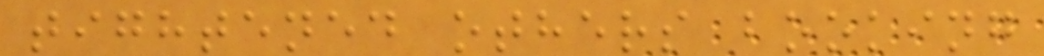tightened others booking
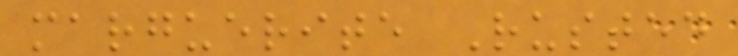marguerite Rusted
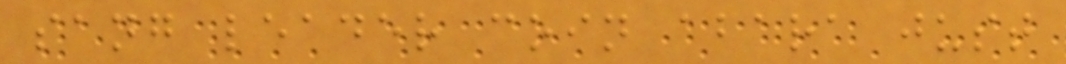sang leader coin abara just
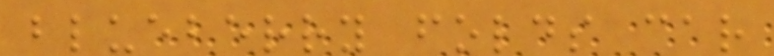blueberry folds car
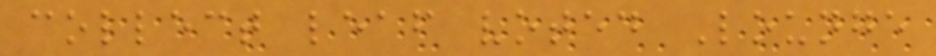collect leaf voted Lounge
